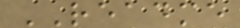README
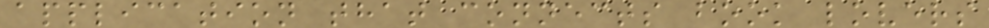application that connects book lovers
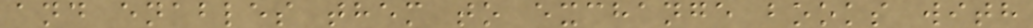and enables them to exchange books with
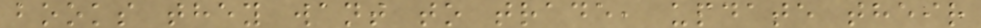books they want to trade, update their
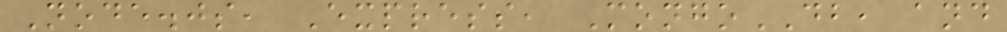Node.js, Express, MongoDB, and
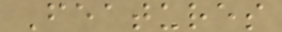Features
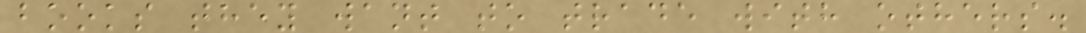books they want to trade with others.
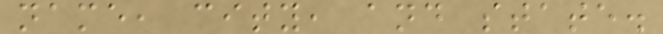name, city, and state.
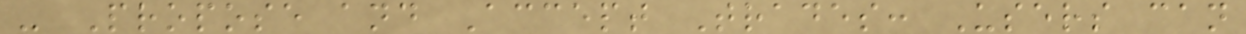- Propose and Accept Trades: Users can
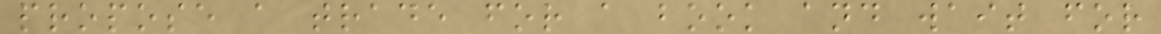propose a trade for a book and wait for
